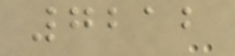7212
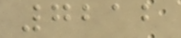7212
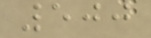500
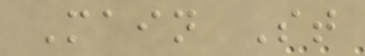Main St
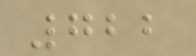722
